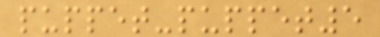puppet-puppet5
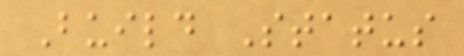Build Status
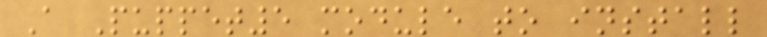A Puppet5 module to install
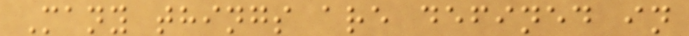Many things are defined in
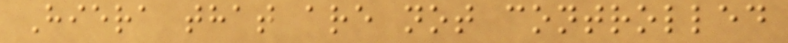Hiera that are not controlled
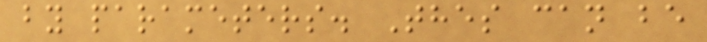by parameters. Thes can be
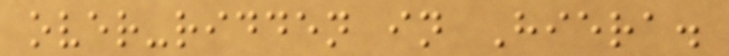over-ridden in Hiera.
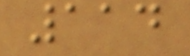114
